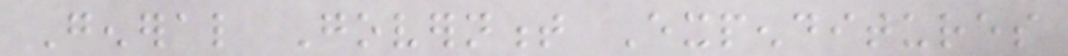General Government Expenditures
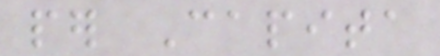per Capita
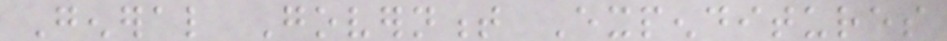General Government Expenditures
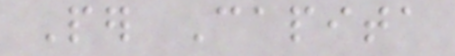Per Capita
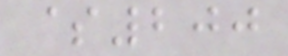$200
